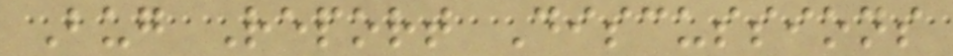Bug Report Discussions
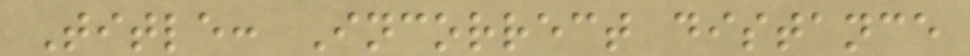Title: Incorrect distance
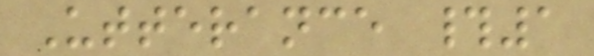Utterance #1
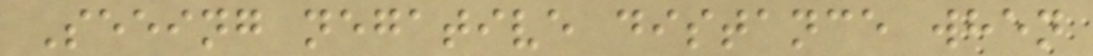Seeing negative distance when
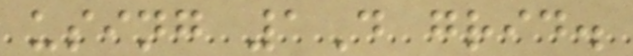using 1D grid.
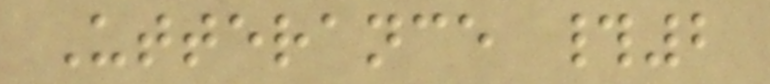Utterance #2
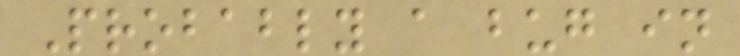Probably a bug in
